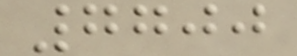7700
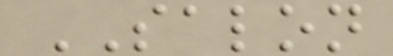SALON
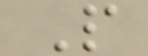P
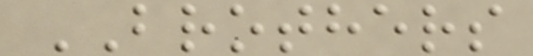BROTHERS
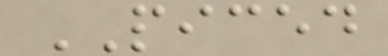PICED
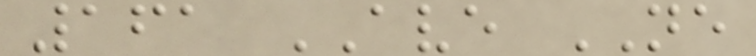161 AVE NE
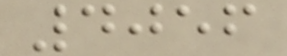4056
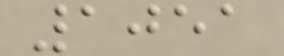1051
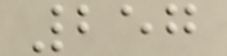257
